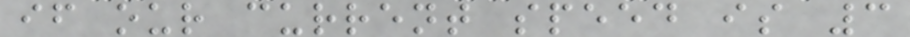if our current speed is 3
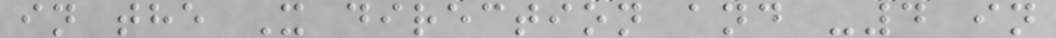in the X direction and -4 in
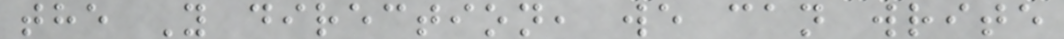the Y direction, we can write
